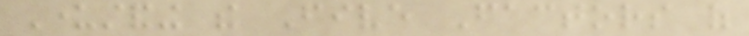Understanding the Five Factors of
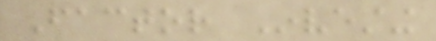Factor Investing
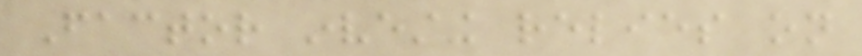Factor investing relies on
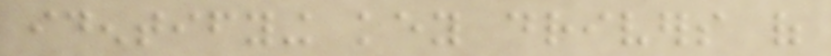identifying key drivers of
